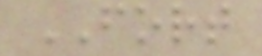FORT
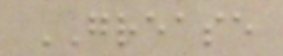GREASE
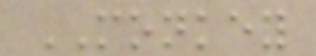MONKEY
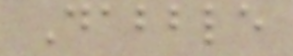Dabble
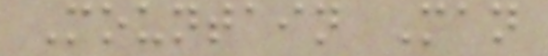Mountain Man
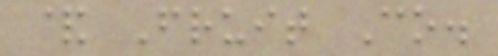& Fruit Co.
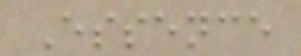Essence
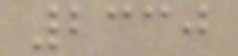2330
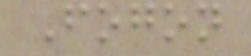Fogon
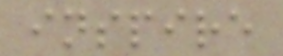inspire
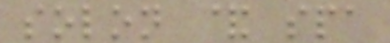solon & spa
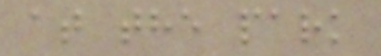at the park
